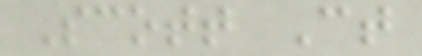Scott Ct
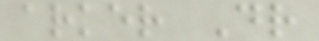arker Dr
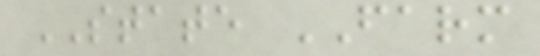STATE FARM
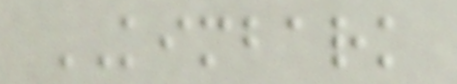KIMBARK
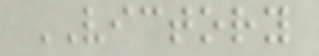VICTORY
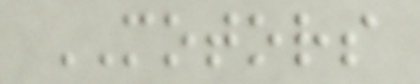MOTORS
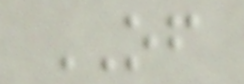OF
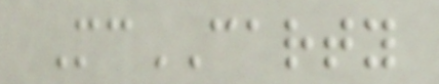McCARTY
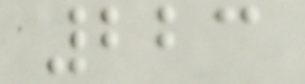223
